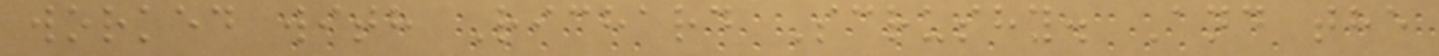worked with Richard Scrushy. And the
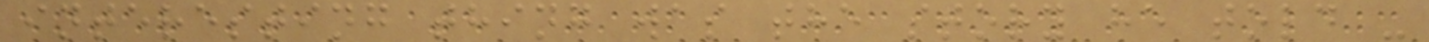interesting thing was the story he told -
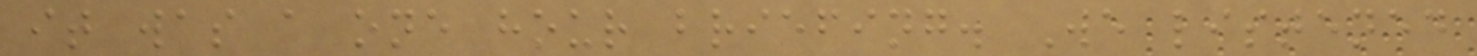it was a one hour briefing. We listened
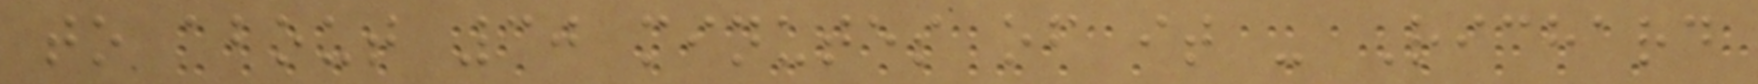to about 30 minutes of it - Richard
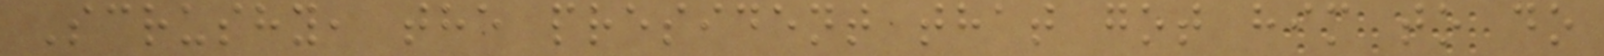Scrushy, the president that got him to do
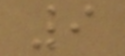9
